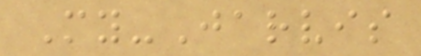My-Jarvis
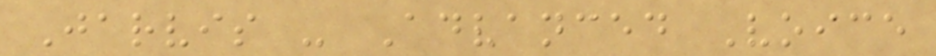Jarvis - Advanced Voice
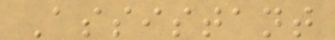Assistant
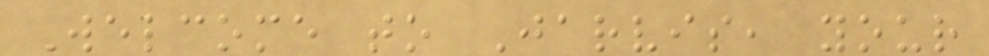Welcome to Jarvis, your
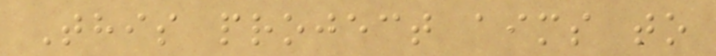This project aims to
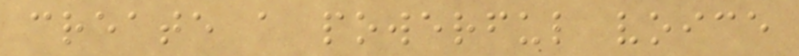create a powerful voice
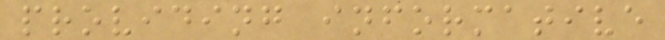providing informative
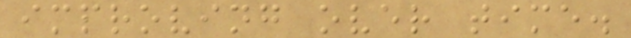improving over time.
